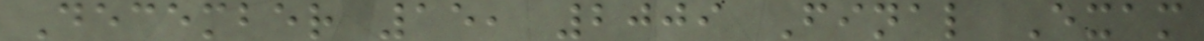December 15, 2009 Final Exam
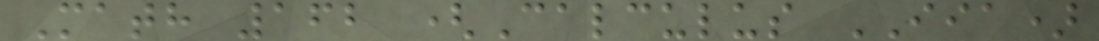Math 162 (Calculus IIA)
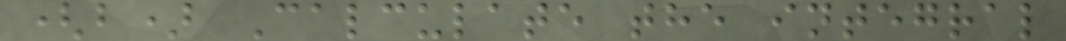(b) Calculate the integral
